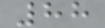88
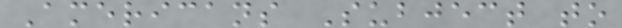Americans Subject to
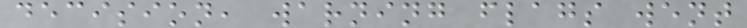decision, warning flags went
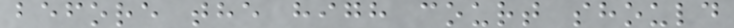before the high court should
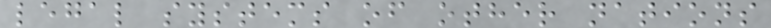legal systems of other nations
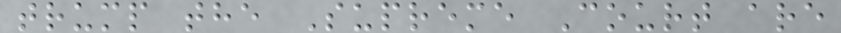trump the Supreme Court are
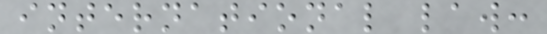international law:
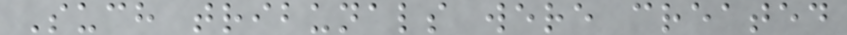Such tribunals were created
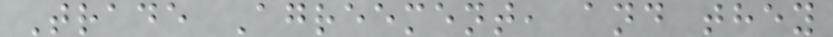Trade Agreement, and they
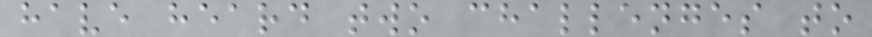have heard two challenges to
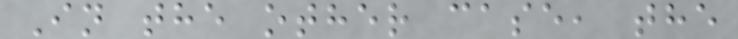In the other case, the
